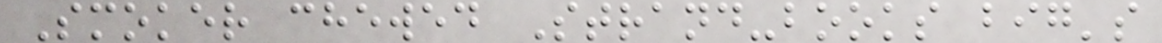Smoker chewed Strand-books big's
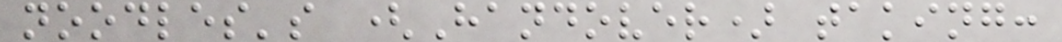noodles's (Handover) taking:
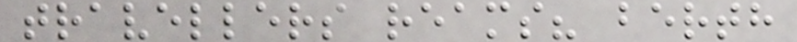travellers reams? berth
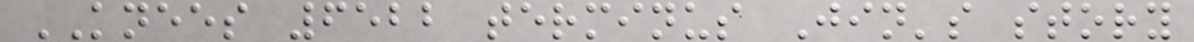KNEES 6522 terminus Jin's story
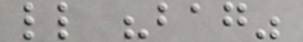ll "bag"
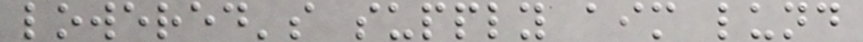lowered's supply aim lund
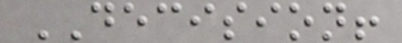DECISION!
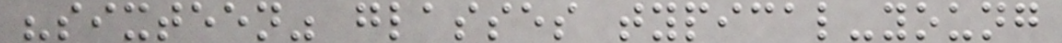"sixteen" glasses typical-young
